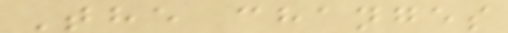The changes
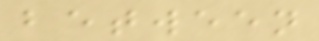between
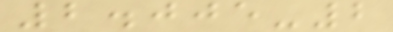2.005-2
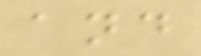and
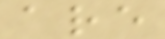are
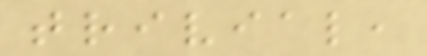trivial,
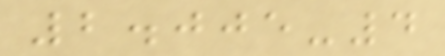2.005-4
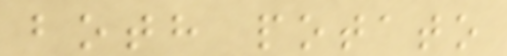both potato
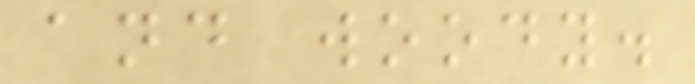and woody.
